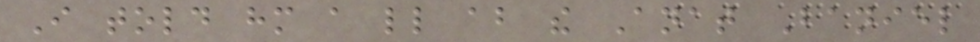I told him a little about the Anat Baniel
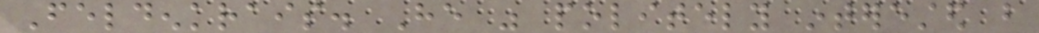Feldenkrais. He was politely interested but
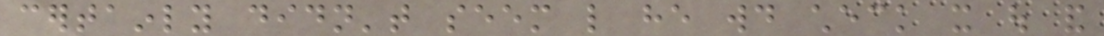certainly didn't seem like he would check it out and
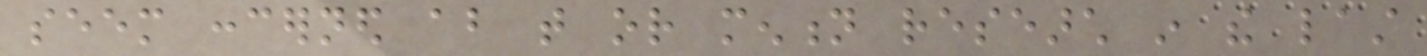seem concerned about that or mention research in the last
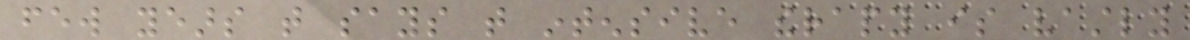few years that says that intensive therapy is vastly
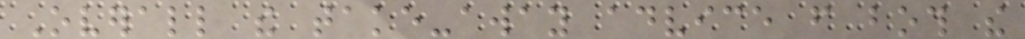Overall the take-away advice from both the
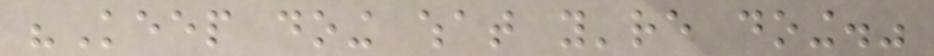"Keep doing what you're doing."
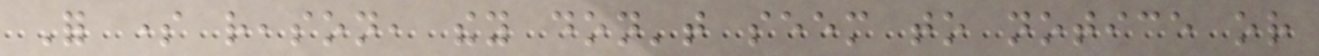For some reason, they don't seem to notice or
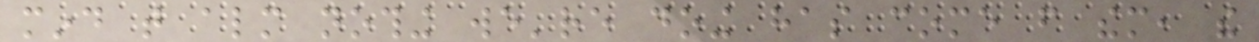mind that almost nothing we're doing has come from them, the
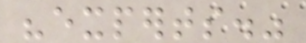"experts."
